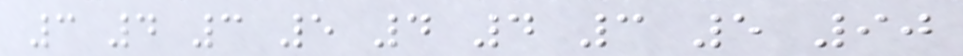3 4 3 5 4 4 3 5 90
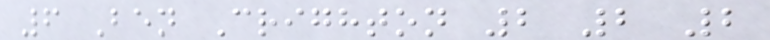6 Ben Crighton 2 2 2
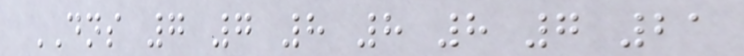DNS 7 7 8 8 8 7 21
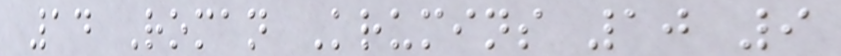14 Roman Krumins 10 9
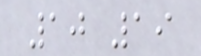10 19
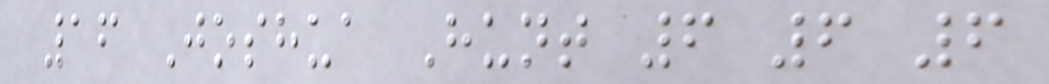16 Joshua Hunt 6 6 6
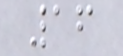16
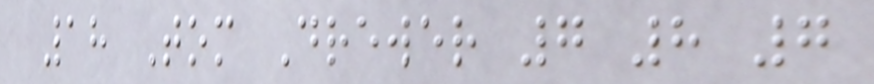18 Tom Drewer 7 8 7
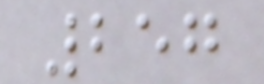257
